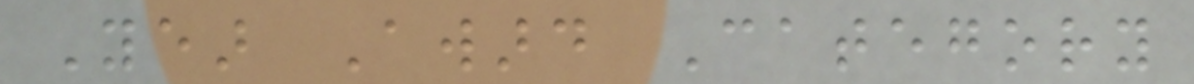Year Award Category
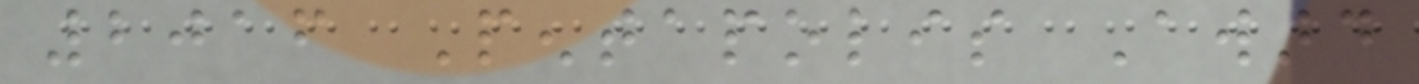2016 Pentapolis Award
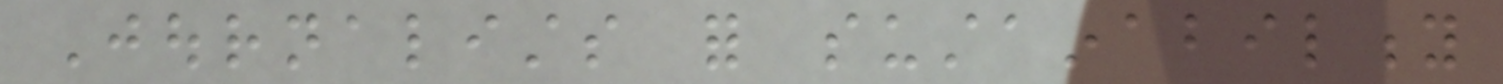Journalists for sustainability
